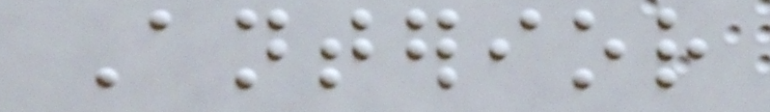Anterior
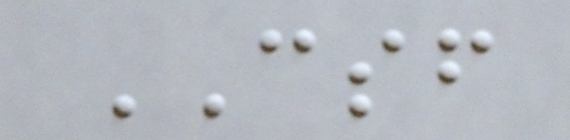CSF
